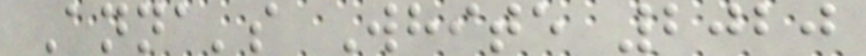Anna's White 2020
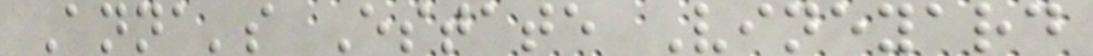Anna's Estate Vineyard
